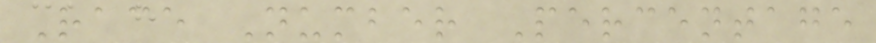Race Number Percentage
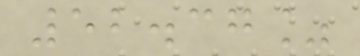52.37%
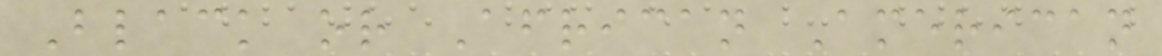Black or African American
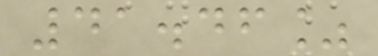41.46%
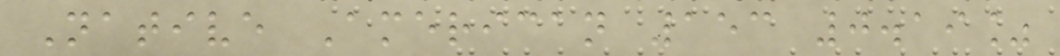Native American 153 0.19%
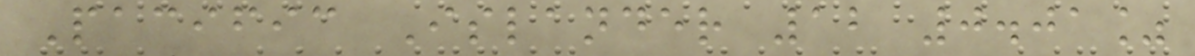Pacific Islander 12 0.01%
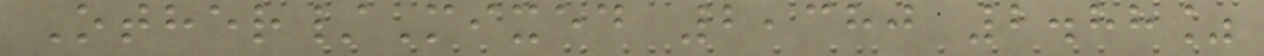Other/Mixed 2,380 2.88%
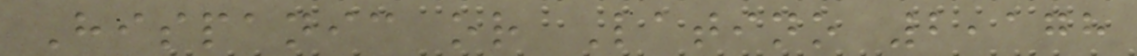Hispanic or Latino 2,178
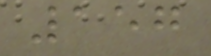157
